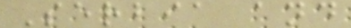Serbia and
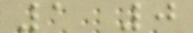1 0
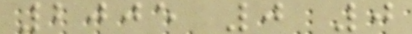2005 0 0
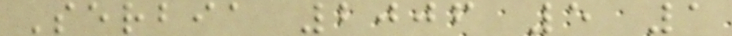Serbia 2006 5 1
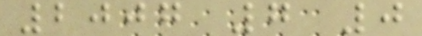2007 7 0
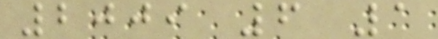2009 6 1
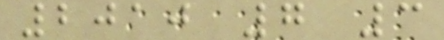2010 7 3
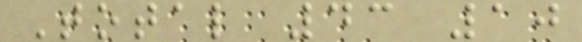Total 43 10
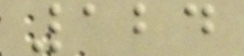124
